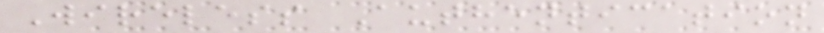Wireless Authentication
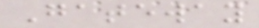Gateway
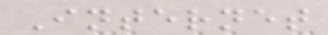Internet
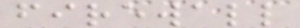firewall
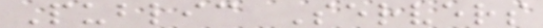Public Servers
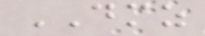DMZ
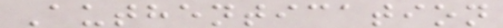Authentication
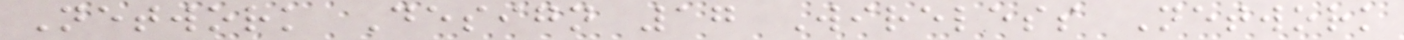Network Design 17 Wireless Network
